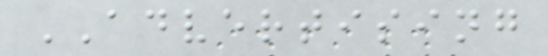ADVERTISING
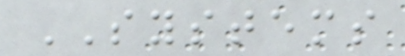SYSTEMS
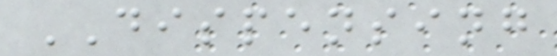DISPENSING
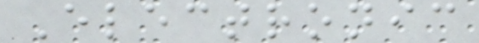Electronic
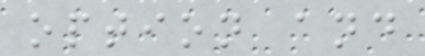option and
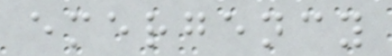emergency
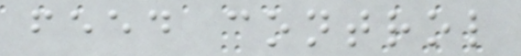feed control
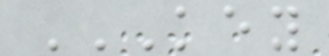KEY
